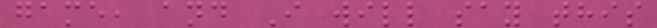game, and I will say this
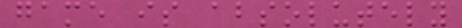game is absolutely
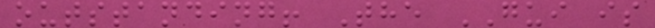outstanding! The GUI is
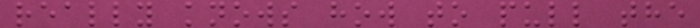really knows how to pull the
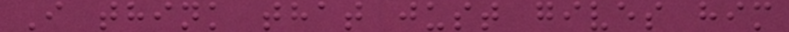I think that just gives him
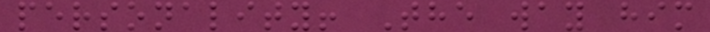personality! The way him
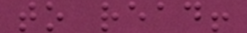to read!
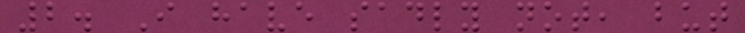2. I have sadly not, but
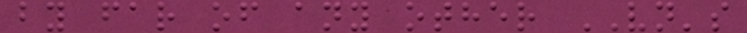by far of any other VN's
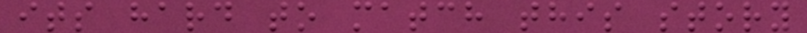its hard to match this story
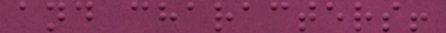and characters!
